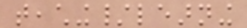teaching/learning
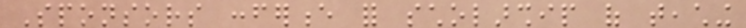Sponsors conference for scholarship of teaching
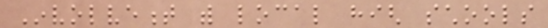Involvement with local high schools
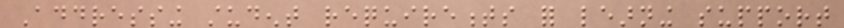Addressing student requirements for learning support
